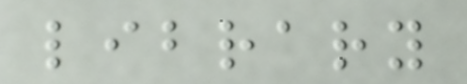library
